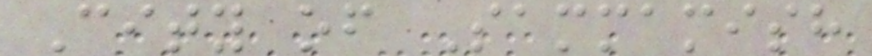City of Sammamish
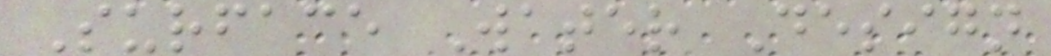Surface Water Design
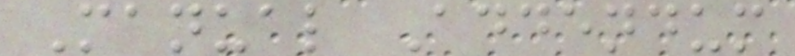Manual Addendum
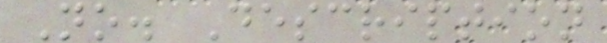No. Description
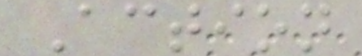Action
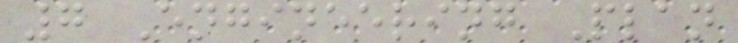7 Engineering Plan
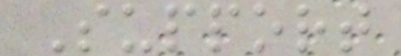Support
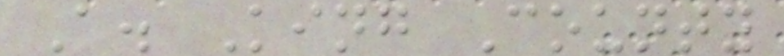A. King County
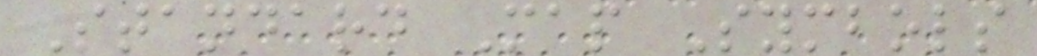Standard Map Symbols
